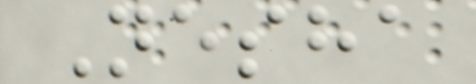Nesha
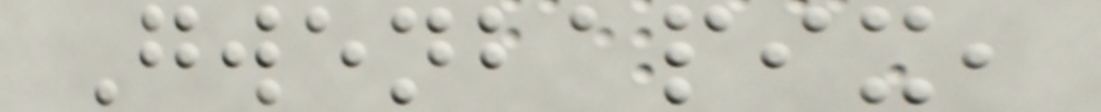Gwenbapix,
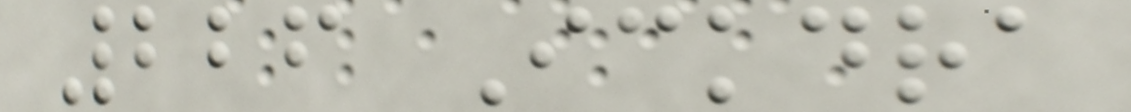226 Ickdra
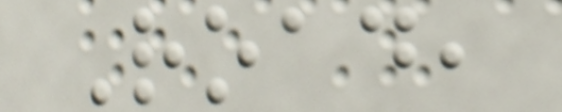Road,
